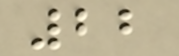22
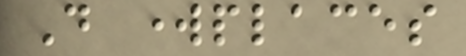Do workplaces
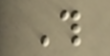This
